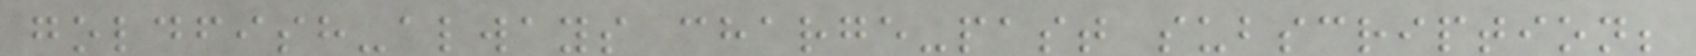goldfish-always charge-past subscription;
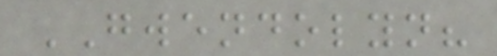GWENDOLYN?
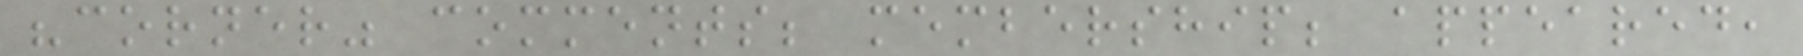"corner" comments; membership; appeared,
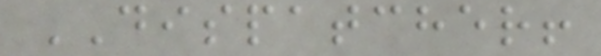DISPATCHER!
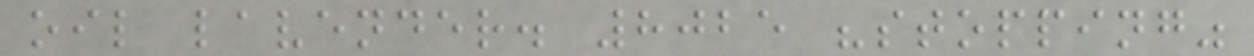oil lavender. 8025 "stopping"
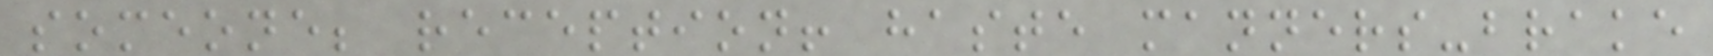someone; reception! haste manners-brake
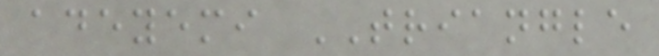adeyemi TRIANGLE
